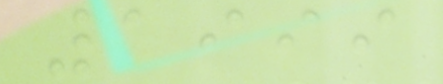1999
